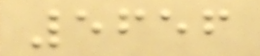5656
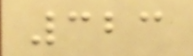323
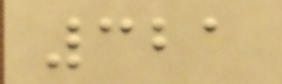321
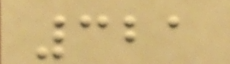321
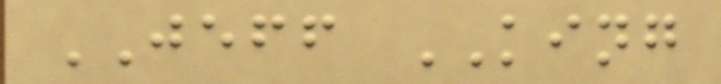JEFF KING
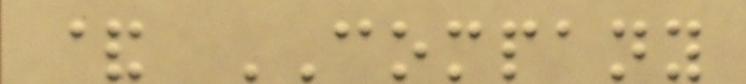& COMPANY
